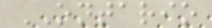ONTARIO
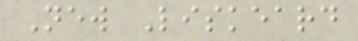New Liskeard
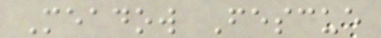Meadow Fescue
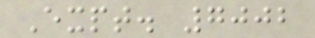Expt. 7002
